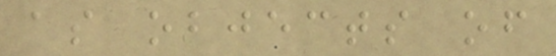as objects of
